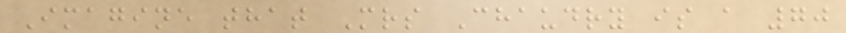Imagine that Mrs Chaudry is a 70
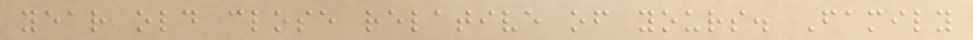year old close relative of yours. Family
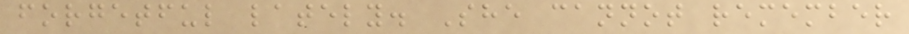forgetful lately. She cannot remember
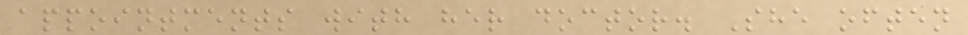appointments with her doctor. She often
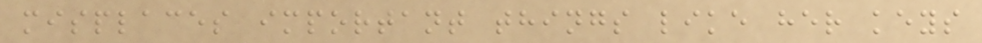misplaces important things like her keys
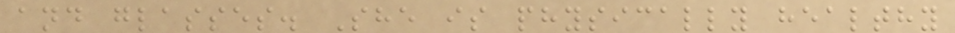and glasses. She is physically healthy
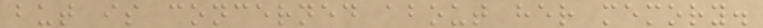but is concerned about her memory.
